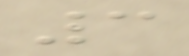3
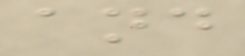and
